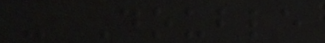- Double
